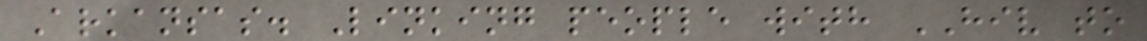Arkansas. Linking people with HIV to
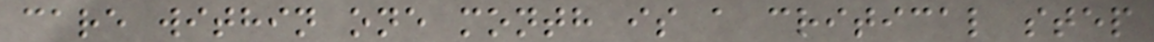care within one month is a critical step
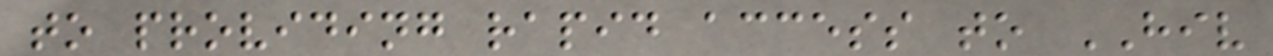to providing rapid access to HIV
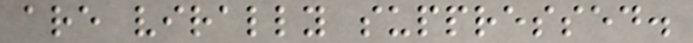are virally suppressed.
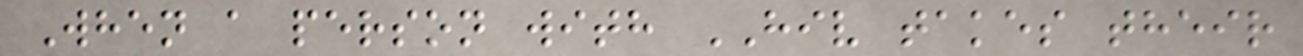When a person with HIV takes their
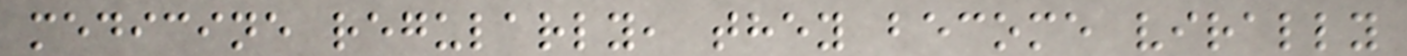medicine regularly, they become virally
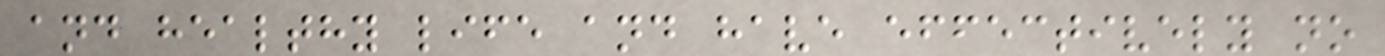and healthy life and have effectively no
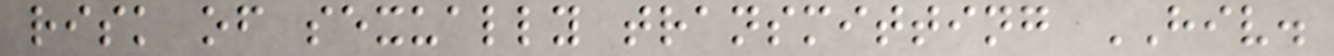risk of sexually transmitting HIV.
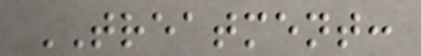TREATMENT:
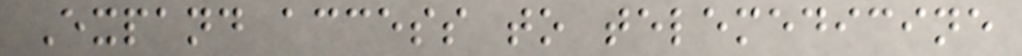Expand access to telemedicine
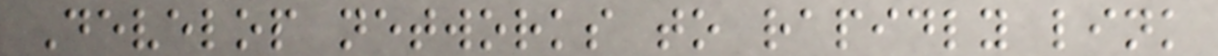Develop networks to rapidly link
